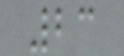23
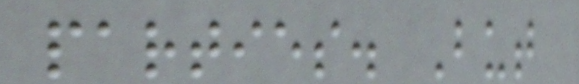parties. But
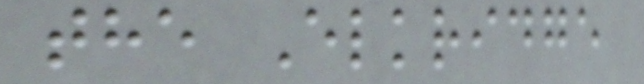the Elkridge
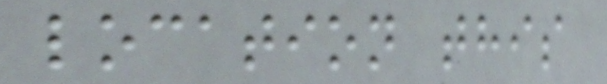location this
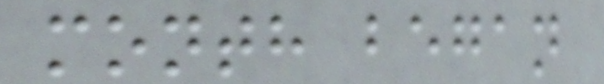month began
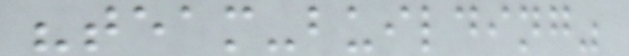"team-building"
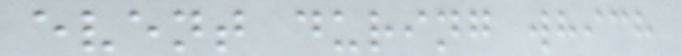event during which
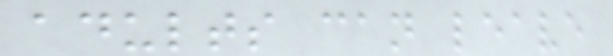adults can leave
